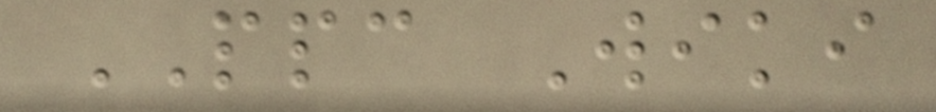PPC Wiki
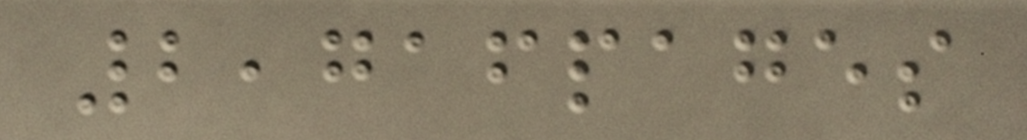2,716pages
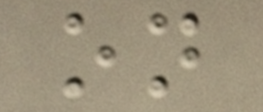on
